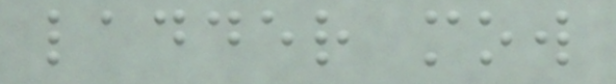ladder mow
